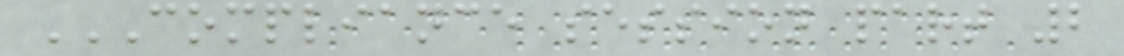COMPLIANCE SESSION PART 2
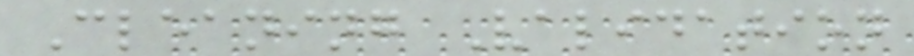Cleaning Validation
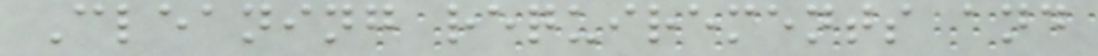Cleaning requirements and
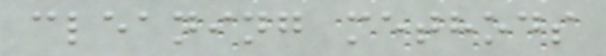cleaning methods
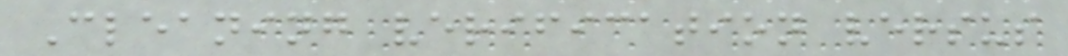Cleaning verification versus
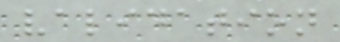validation
